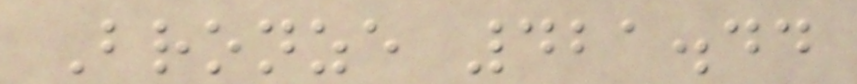Bronze 421.44
